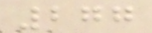277
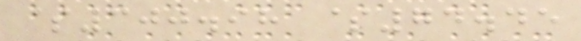$300.98 $74.45
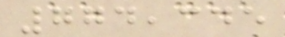774,345
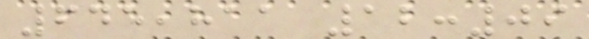645,811 12:09
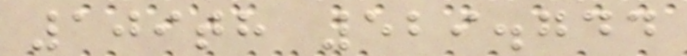109th 529.744
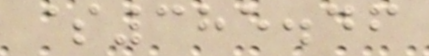$385.46
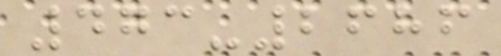473-2686
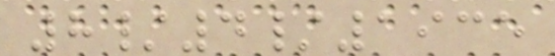8/4/1935
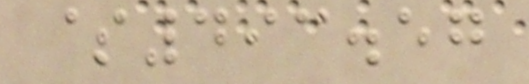$493.57
